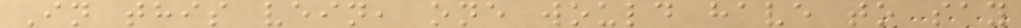In this vein, one would have to say
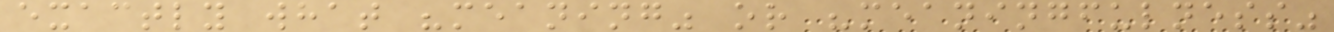exactly what "meaning" or "meaningfulness"
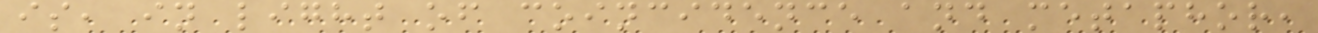is, in light of coincidence and metaphor,
